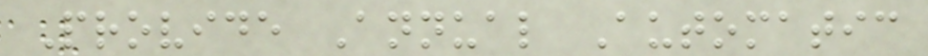Provide Annual Automatic
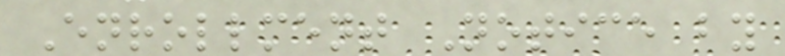Enrollment Notice by
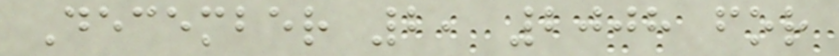December 2, 2008 for
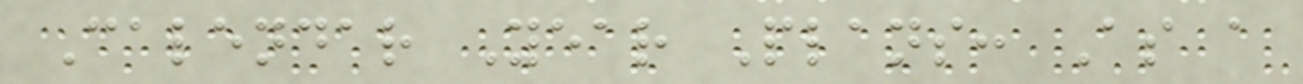Calendar Year Plans: As a
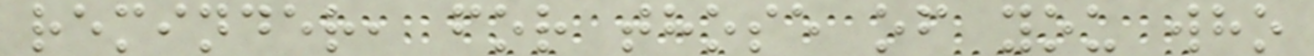reminder, for those of you who
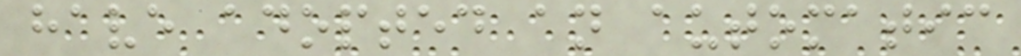have adopted an automatic
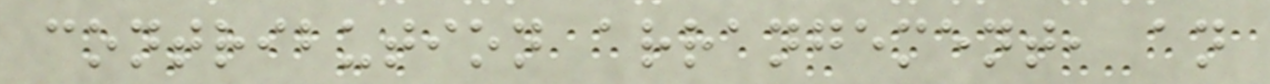contribution arrangement, an
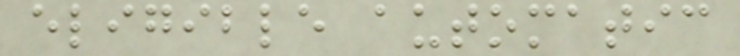eligible automatic
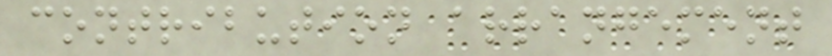contribution arrangement
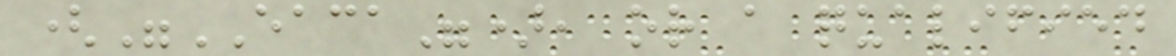("EACA"), or a qualified
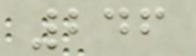246
